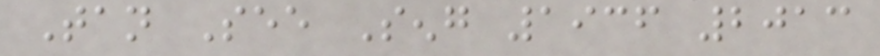Tan See Seng 1936 2013
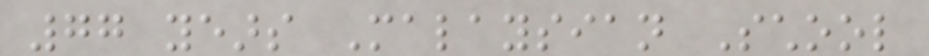77 years Malaysian School
